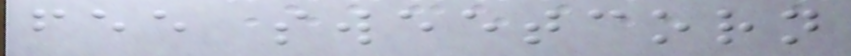fee sweetcorn
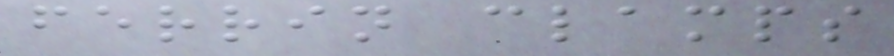ferrin clamps
